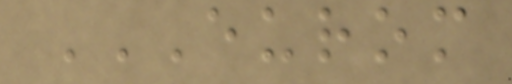EUROM
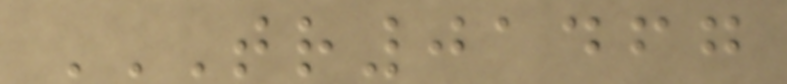TR01467
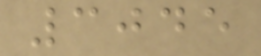3045
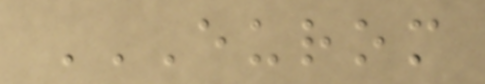EUROM
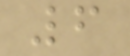6
